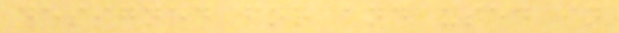designed for and used in
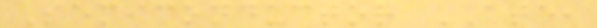Semiconductor ATE,
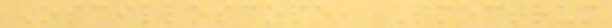Oscilloscope, Spectrum
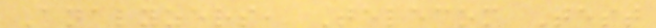Analyzers, Telecom Test
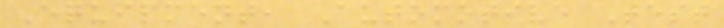Equipment, Automotive Test
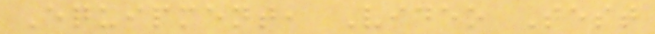Equipment, Video Test
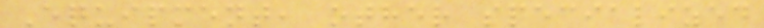Equipment, other specialized
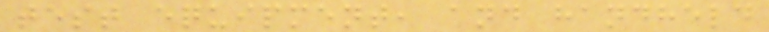test equipment, and handheld
